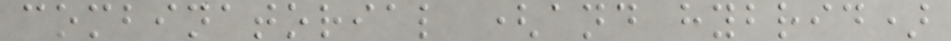combinatorial (and hybrid)
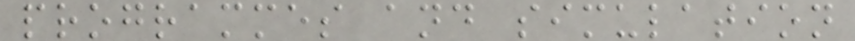programmes and simulation
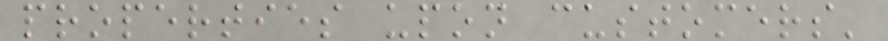properties upon customers'
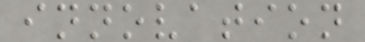innovation
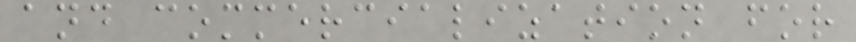and commercialization for
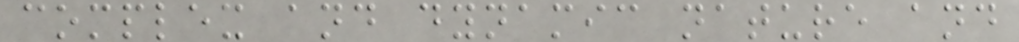complex and dynamic nature and
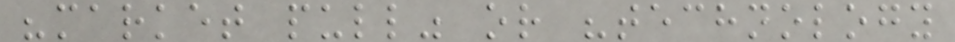"market pull" or "technology
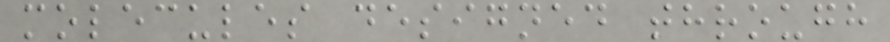molecules designed through
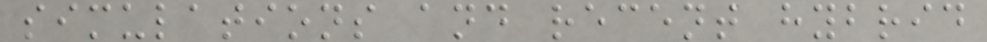simulations and recent hybrid
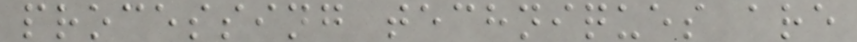processing techniques are
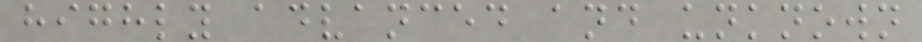highly advanced and unknown
